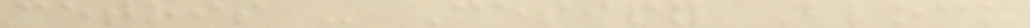cetris - Cesipy Block
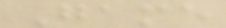Game
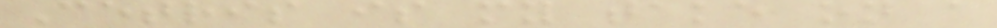Cetris is my take on a
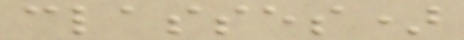classes)
